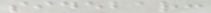sidebar:
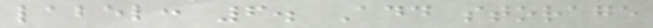label: 6. Add storage
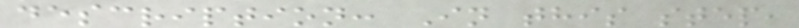description: In this step,
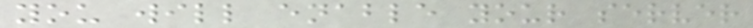you will enable your server
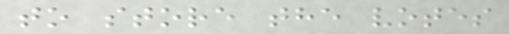to store the votes
